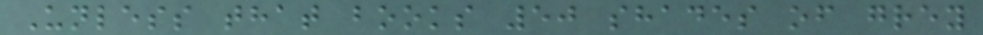Unless that books 50 shades of grey
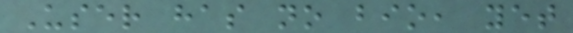User has no bio, yet
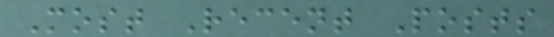Most Recent Posts
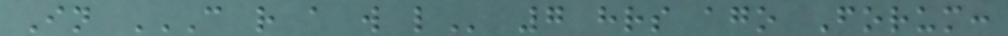In C R A W L 7 hrs ago Forum:
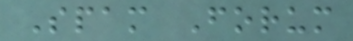Spam Forum
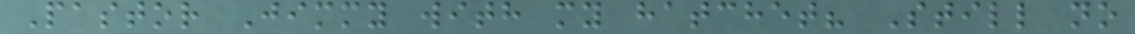Pastor Jimmy with my hatchet? Still no
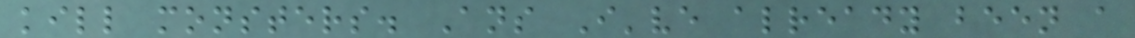kill monsters. Ans I've already been a
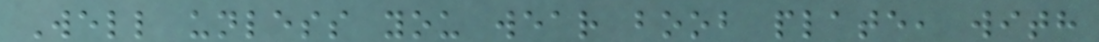Well unless you wear boob plate, with
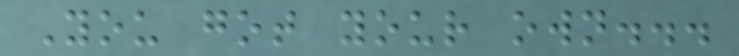You got your own...
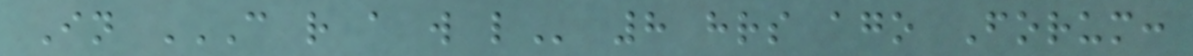In C R A W L 8 hrs ago Forum:
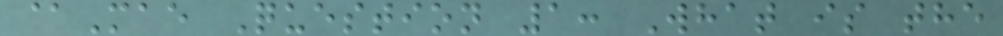@Mae Question 1: What is the
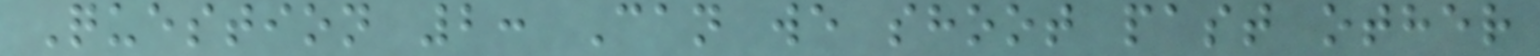Question 2: Can we shoot past other
